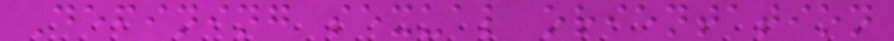Defining sexual orientation
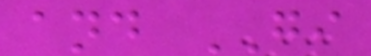and GI
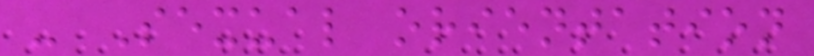- Sexual orientation
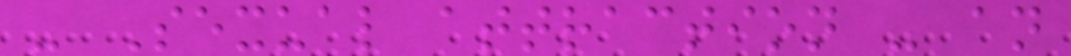- Sexual attraction - an
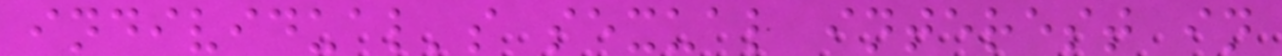individual's sexual interest in
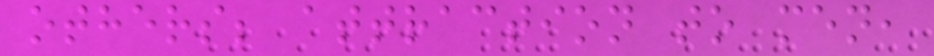others; attraction to men,
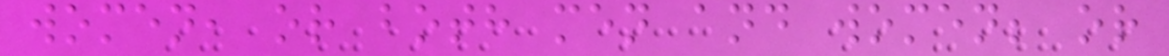women, or both men and women; or
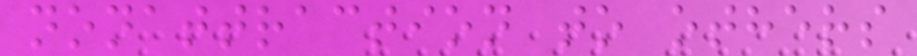nonattraction to others
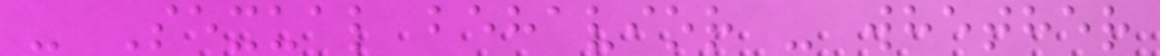- Sexual behavior - whether
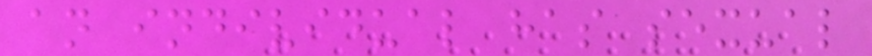an individual has sexual
